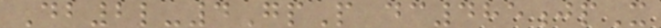Db2l-4GpP dc485jpX
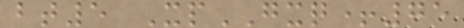bt5 XpGXQ+75
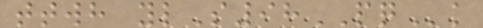ttwh ylS98PQk
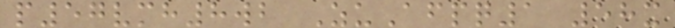p57vmh8wb ZuAfpq1 58x
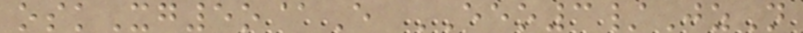oskXg5o@E EEO3/JzN
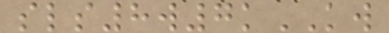sls8w7kKW
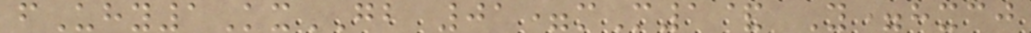fUhy1KxGB 01=mM1& Y=hxcj
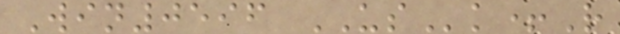Win0596 USk+R
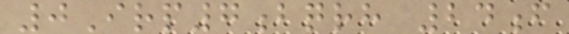0Irp7bqrh 24f
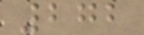272
